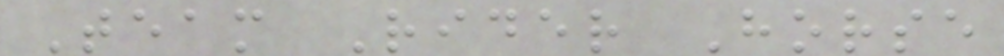Team Rider Horse
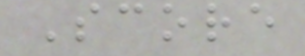Score
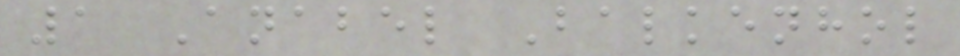1 Anabel Balkenhol
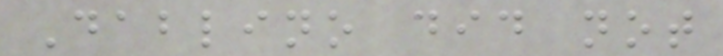Dablino did not
